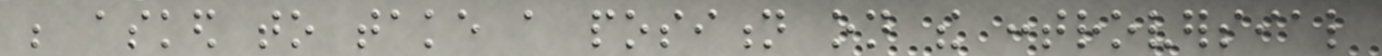be asked to take a position on the controversial
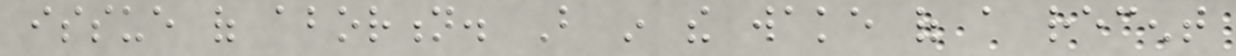issue of abortion. But in the wake of a recent
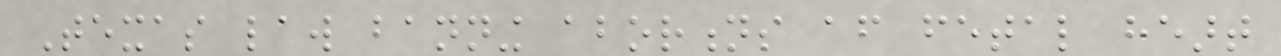Texas law banning abortions after fetal heart
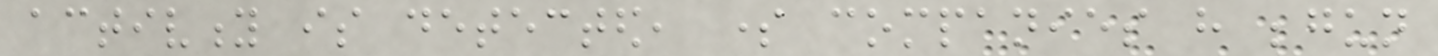activity is detected, some companies have begun
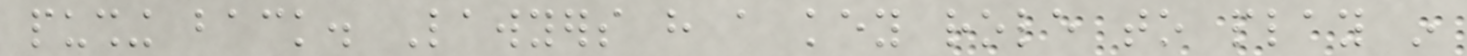pushing back. Lawyers have a key role to play in
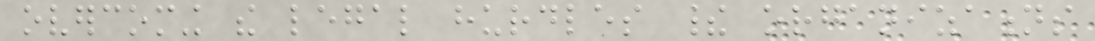overcoming the legal hurdles their organizations
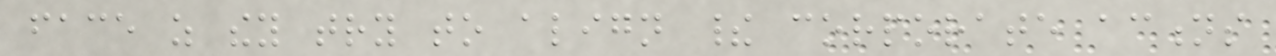face as they try to align their corporate actions
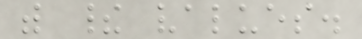with their values.
